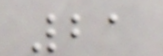21
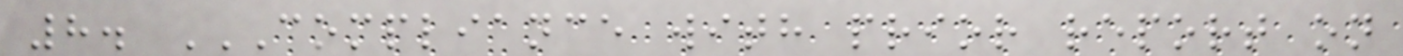8. COMPLIANCE WITH PRIOR REPORT ON
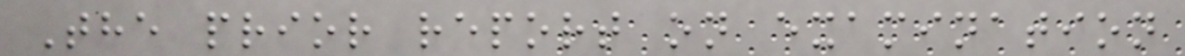The prior report on examination
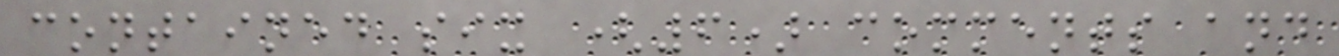contained six (6) comments and
